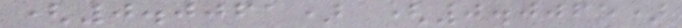(0.0061) (0.0065)
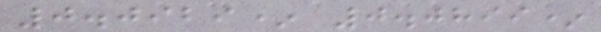0.0929* 0.0899*
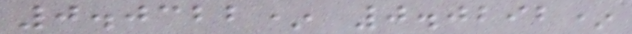0.0322* 0.0292*
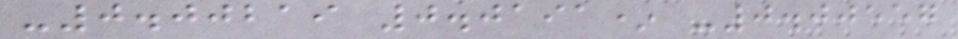-0.00219 0.0191* -0.00557
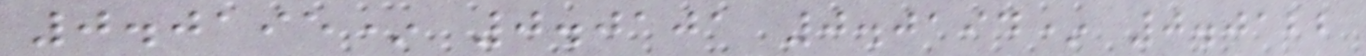0.0195* 0.0101 0.0194* 0.0122
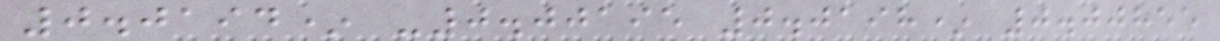0.0194* -0.00195 0.0198* 0.00855
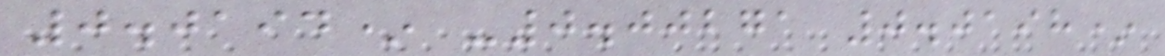0.0194* -0.00271 0.0198*
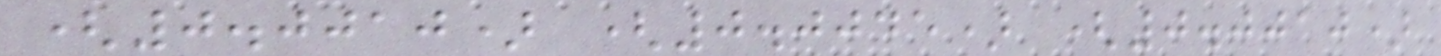(0.0010) (0.0045) (0.0010)
